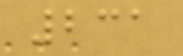231
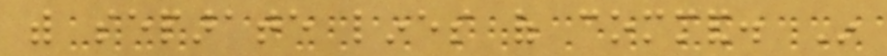with separate lines of command. In
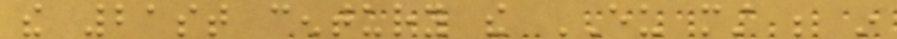the 21st century the EU must be in
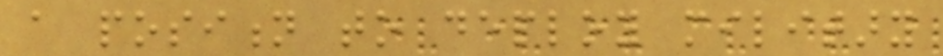a position to deploy military
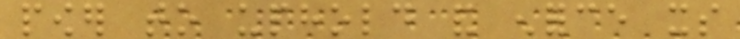power to uphold and enforce its
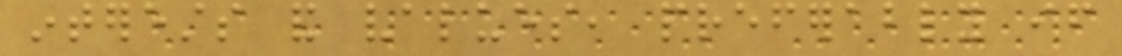interests and values, preferably if
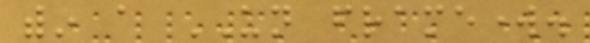within a UN framework.
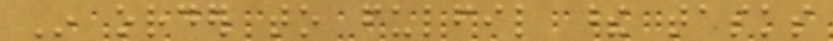In order to fulfil these tasks
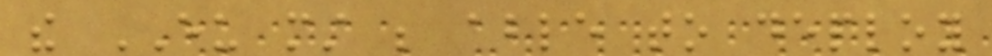the EU must be able to deploy
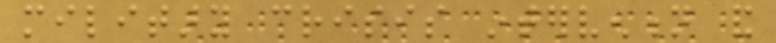military crisis intervention and
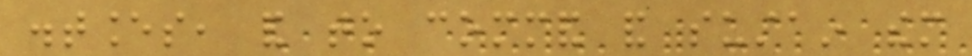distances, and to command and sustain them
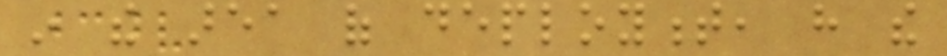in the area of deployment, have the
